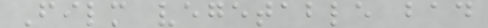Film vegetable bad
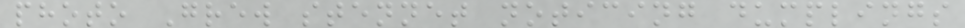photo Grew stennet noticing dumplings
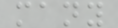many
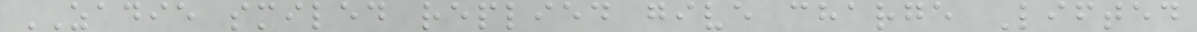ZADIE smiled replied give charge Lifted
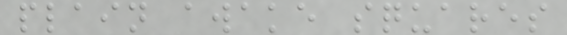plain awake squares
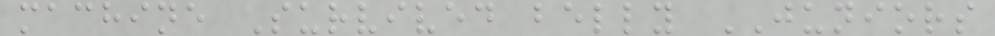machine Survived belly JUNIORS
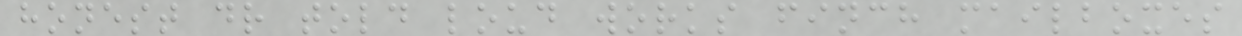honest dr told loud works finch mailboxes
